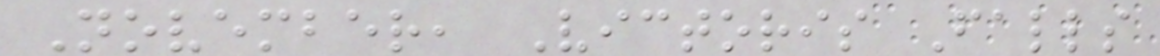November, Victoris Falls
